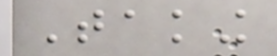Taking
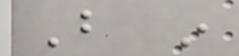But in
